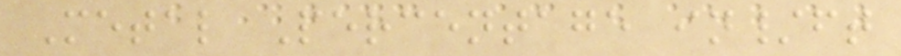Metal Percentage in/ft
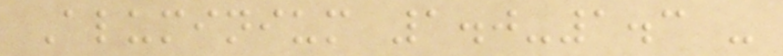Aluminium 1.0-1.3 -
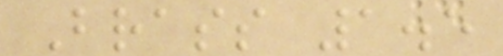Brass 1.5
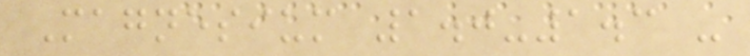Magnesium 1.0-1.3 -
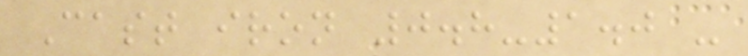Cast iron 0.8-1.0 -
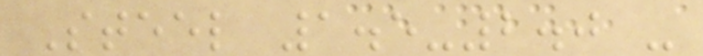Steel 1.5-2.0 -
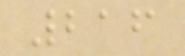216
